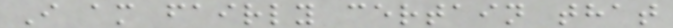I am fairly certain that
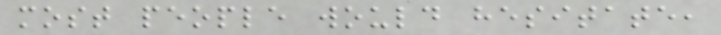most people would hesitate,
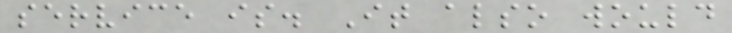service is. It also would
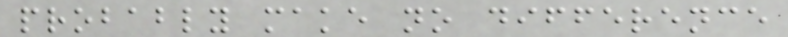probably make no difference
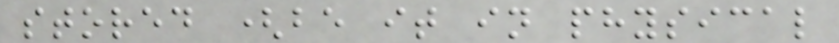stored (be it in physical
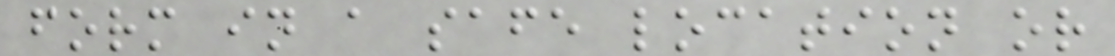form in a safe location or
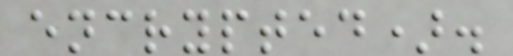encrypted).
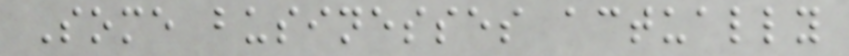Some businesses actually
